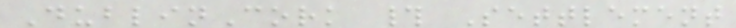DublinCork # Settlement
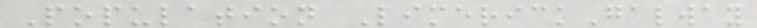Population LimerickGalway
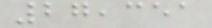27,351
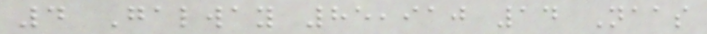4 Galway 85,910 14 Naas
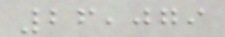26,079
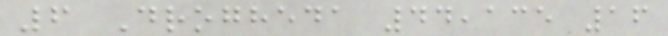6 Drogheda 44,135 16
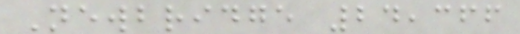Newbridge 24,366
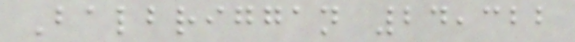Balbriggan 24,322
